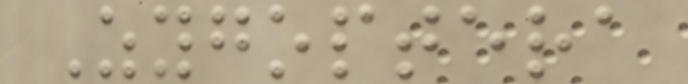Zygoptera
